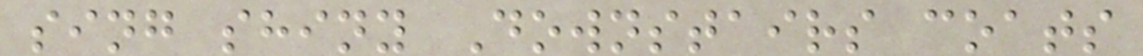sing shiny Downstairs coats
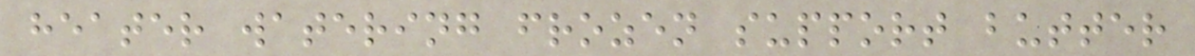heater watering frozen support butter
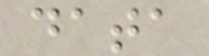data
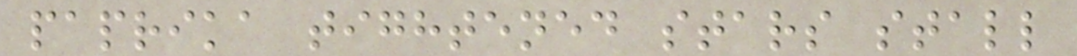paprika tightened stars stall
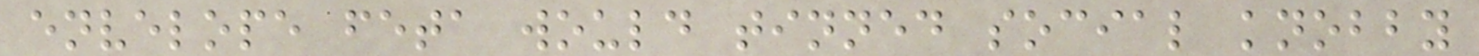envelope feta would tinned social knobby
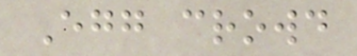Egg crowd
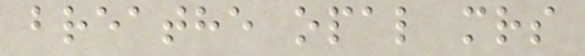breathe opal mrs
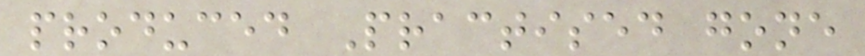produced Practised gone
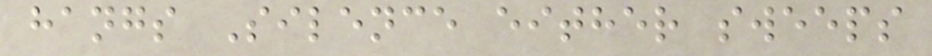hangs Silence either sweeps
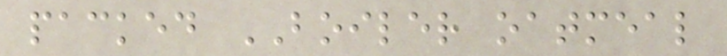packed BOILER oatmeal
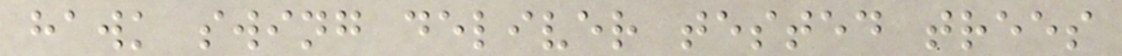hawk swing deliver tested trees
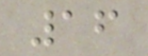16
